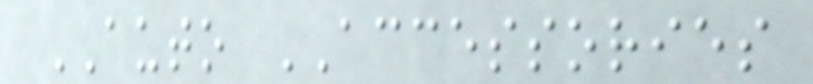AUTO ACCESSORIES
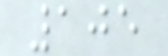105
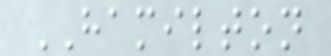HAMILTON
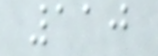110
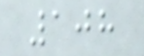108
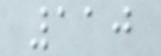110
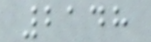2148
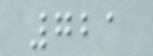721
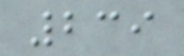239
